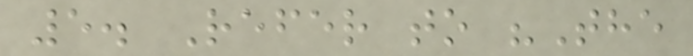5. Refer to "The
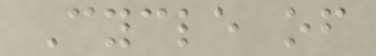Cycle of
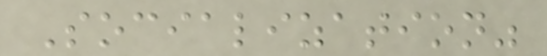Socialization"
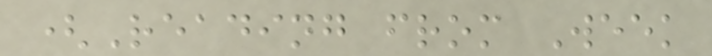(Reading from Week
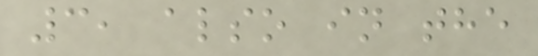3, also in the
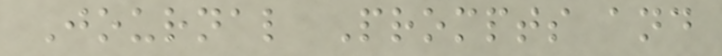Journal Prompts and
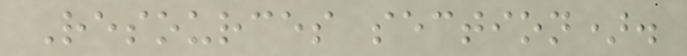Resources section).
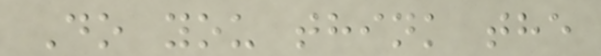Do you think the
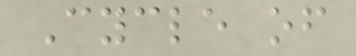Cycle of
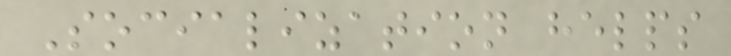Socialization helps
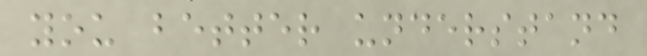you better understand
